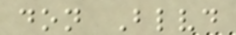don Blvd
